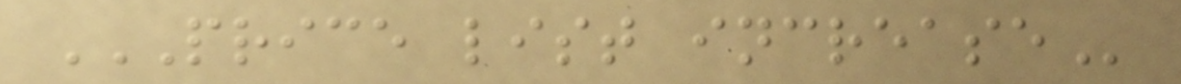PRICE LIST INCREASE
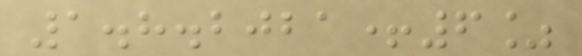1.8.2021+6%
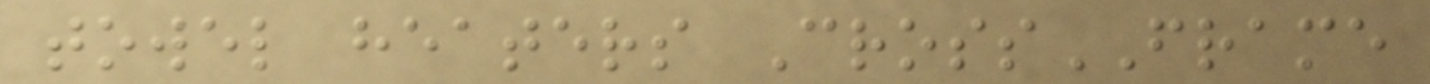towel heaters CrossFRAME
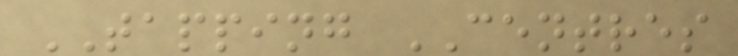TAPPING CENTRES
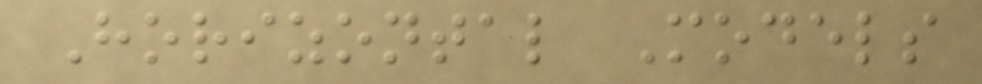Horizontal Models
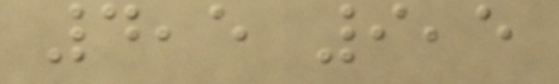4,5 9,5
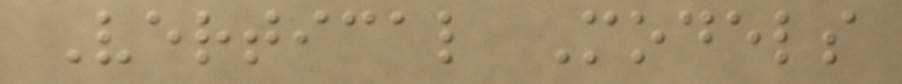Vertical Models
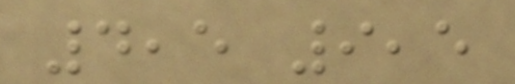4,5 9,5
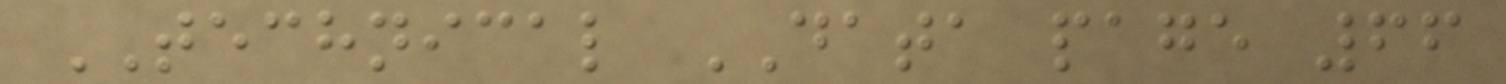TECHNICAL DATA page 66
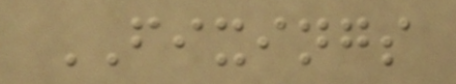FIXINGS
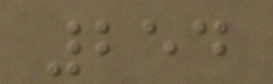254
